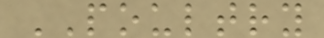POULTRY
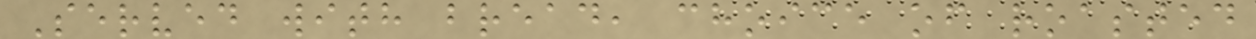Served with bread, choice of roasted
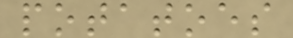potatoes
